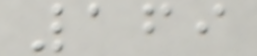169
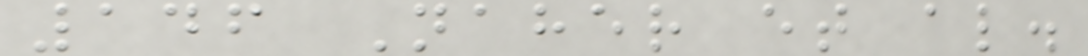146 Naher et al.
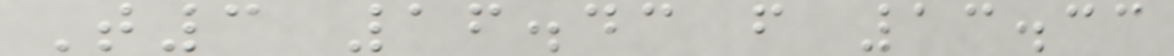T3 16.43 f 13.33
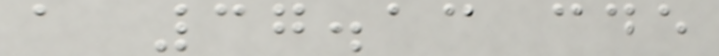a 37.13 cde
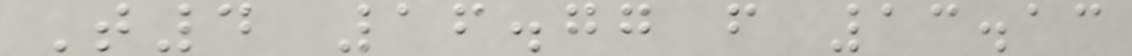T4 16.77 f 13.13
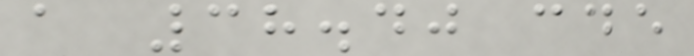a 38.40 cde
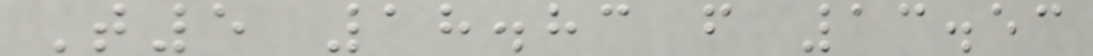T5 18.83 f 13.53
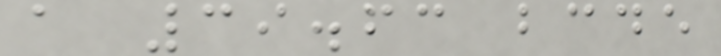a 39.63 bcde
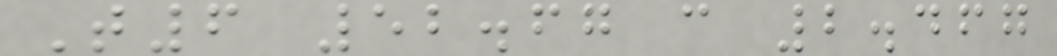T6 52.67 c 2.467
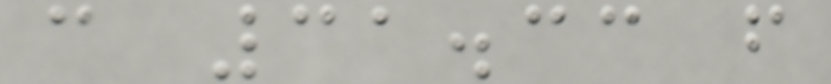c 31.33 f
